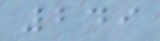249
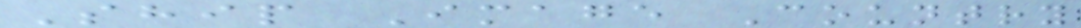Ship Image Country
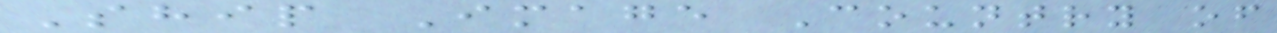Ship Image Country of
